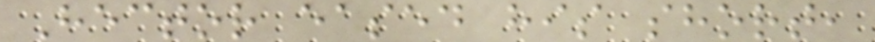Hector eased his short,
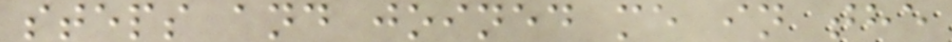steps and joined me in the
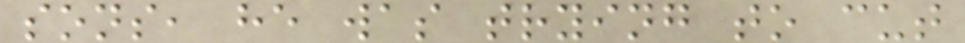sons, he was trying to cut
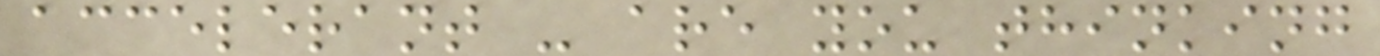accelerant - are you thinking
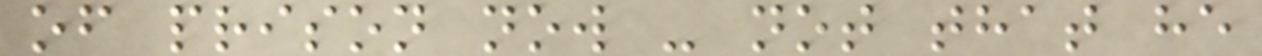of prison now - not that he
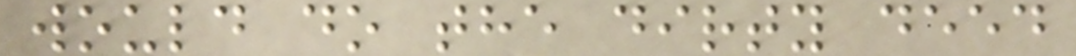would do the dirty deed
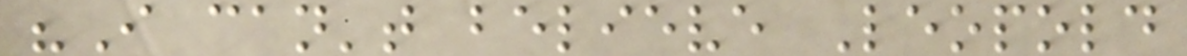"I can't believe Leopold
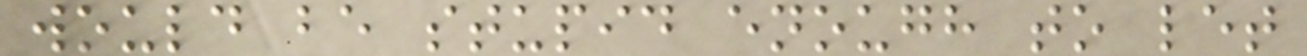would be stupid enough to let
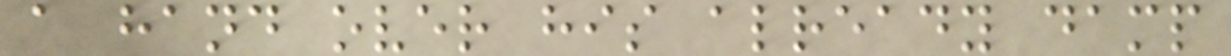a hand over his already damp
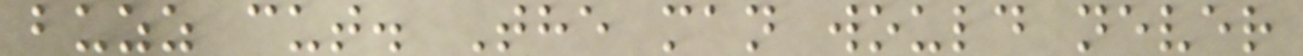buzz cut. The man would never
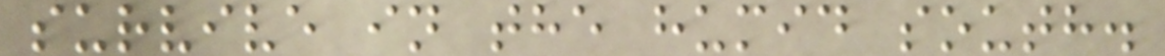survive in the humid south.
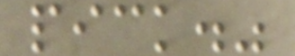pick."
